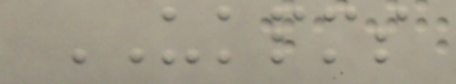UKPMS
